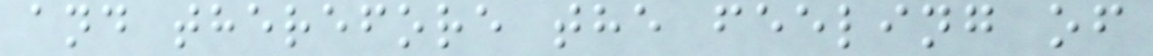and therefore the feeling of
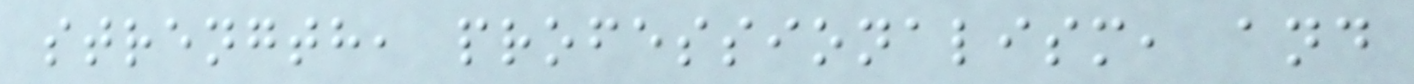strength, professionalism, and
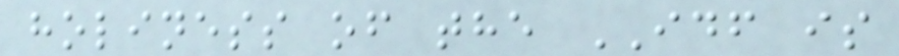holiness of the IDF is
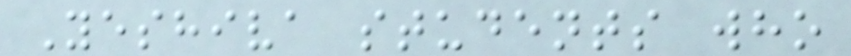Yeshiva students who
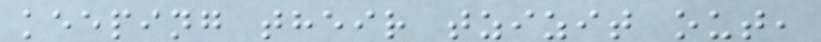keeping their tzizit out,
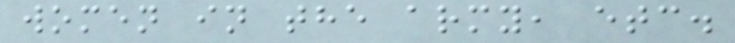women in the army, etc.
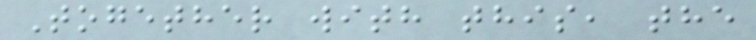Together with this, the
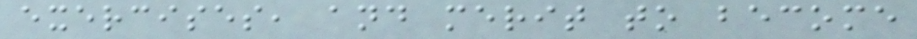exercises, and merit to become
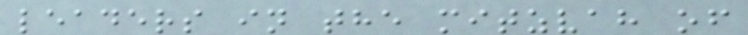leaders in the mitzvah of
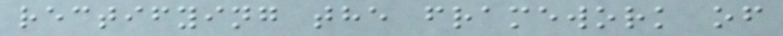rectifying the framework of
